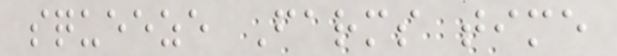squeeze Farms time
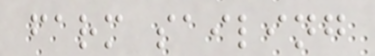farm sailing
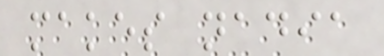makes nadia
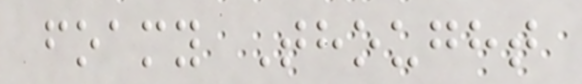foamy Thought
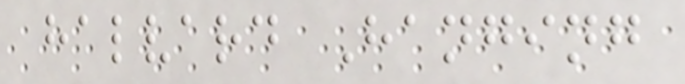halvard Hanging
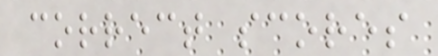correct scores
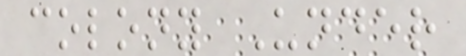colony Under
